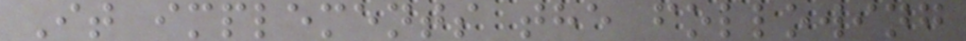It implements the following
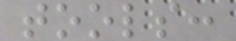tools:
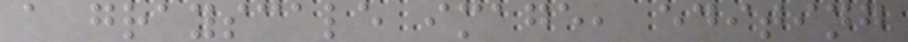a grayscale image, editing
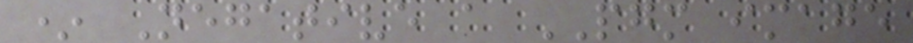* Negative a PGM image
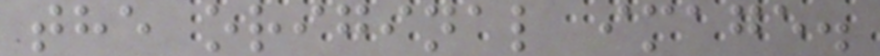the original image.
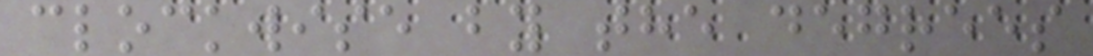clockwise by the degrees
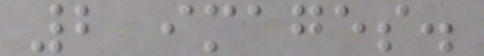2 images.
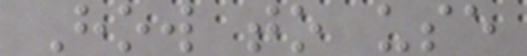How to use
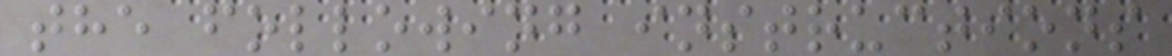the following instructions
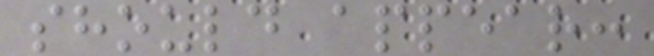should appear:
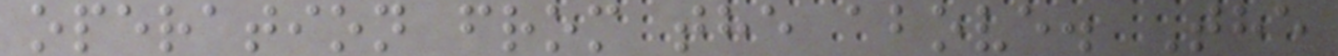operation from the above. The
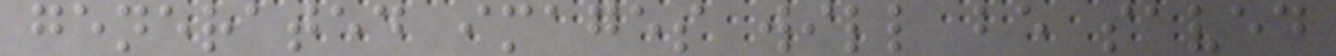generated images will be saved
